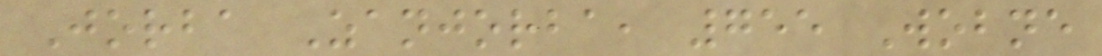Jorba Zanjorba, 755 Wobne
